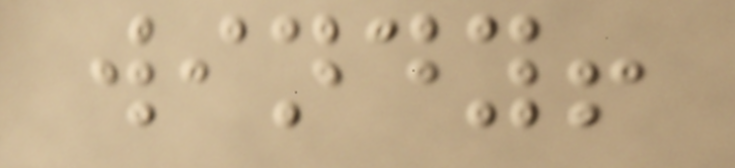windy!
